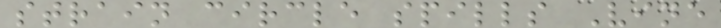strain circle spills Vine
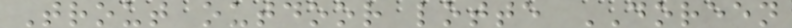Trout outdoor lotte DOREEN
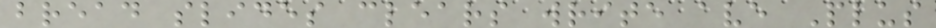bread slides clears write ave Plus
